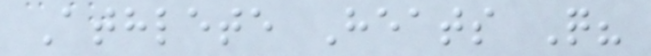Athlete Heats Q?
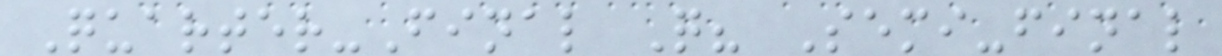Quarter-Final Q? Semi-final
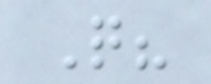Q?
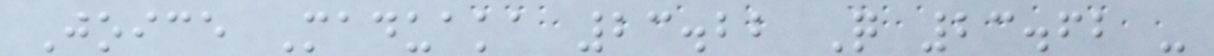Joice Maduaka 23.22 Q 23.62 -
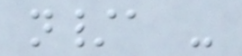n/a -
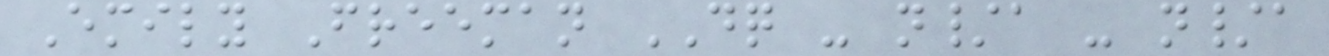Emily Freeman DQ - n/a - n/a
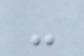-
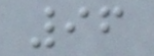96
